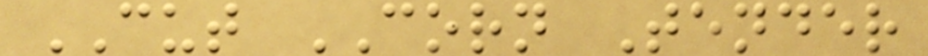CUT CORN Tender
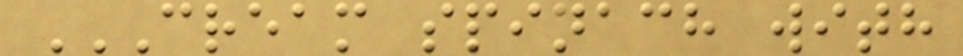CREAM SPINACH WITH
